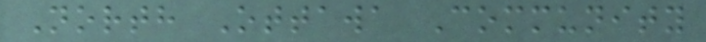North Ottawa Community
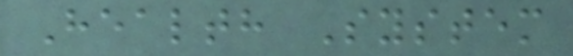Health System
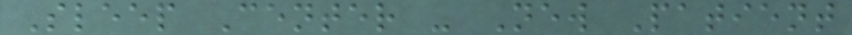Sleep Center - New Patient
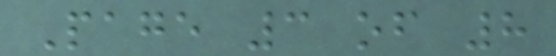Page 3 of 8
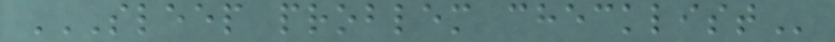SLEEP PROBLEM CHECKLIST
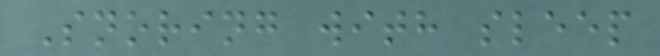Snoring with sleep
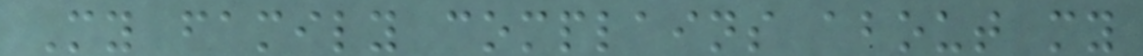My family complains about my
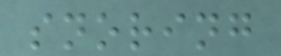snoring
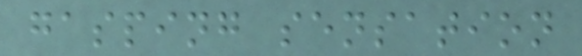gasping sensation
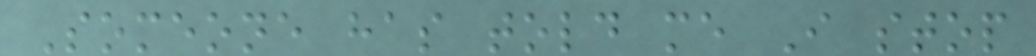Someone has told me I stop
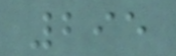295
